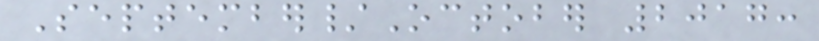September/October 2017:
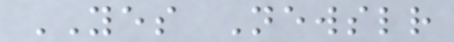YES Newsletter
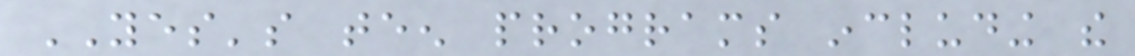YES's teen programs including the
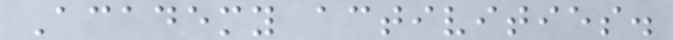Academy activities.
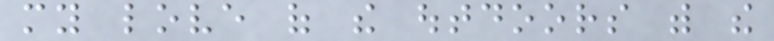my love of the outdoors with the
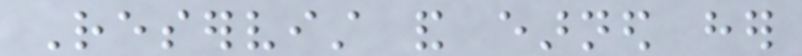Reservist and earned her
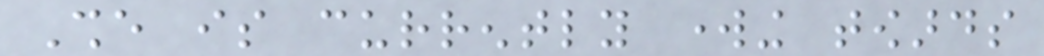She is currently working towards
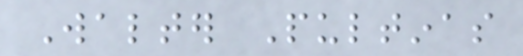Walter Pultinas
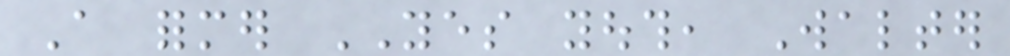A former YES youth, Walter
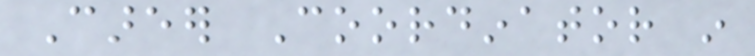Career Coordinator in
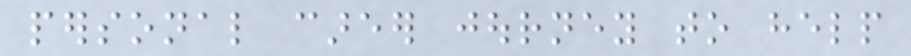personal career journey to help
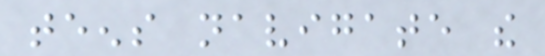teens navigate the
